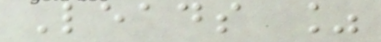Leads %
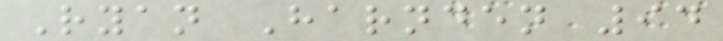Ryan Harnden 94
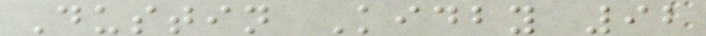Dustin Kidby 92
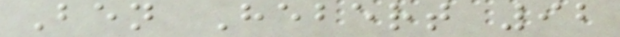Ben Hebert 92
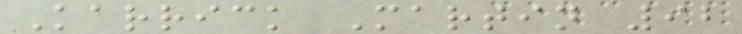Karrick Martin 92
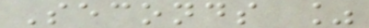Seconds %
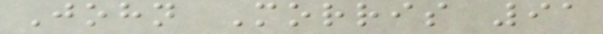John Morris 91
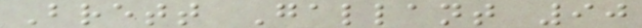Brett Gallant 90
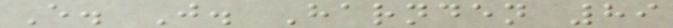E. J. Harnden 89
